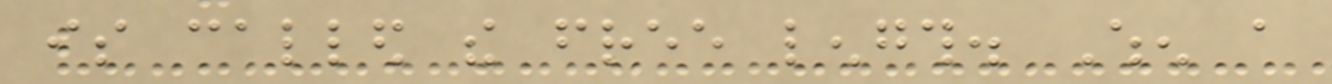is called the free length. When a
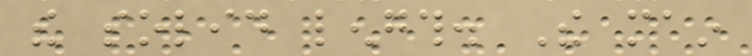the solid length. The main
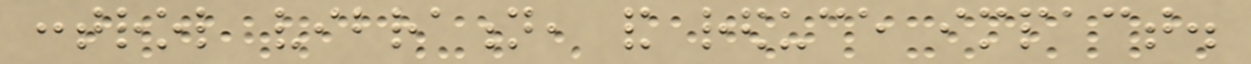control vibration, and reduce impact.
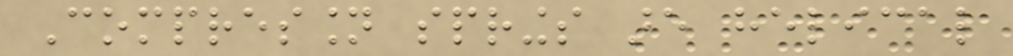Compression springs are helical
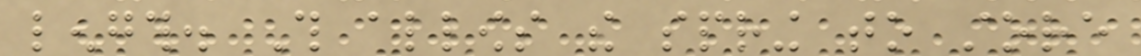length. This allows the spring to store
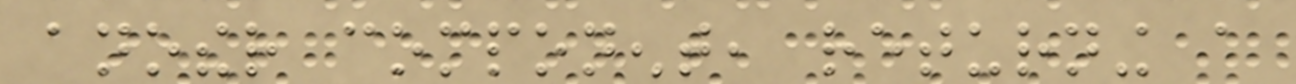another component, returning a
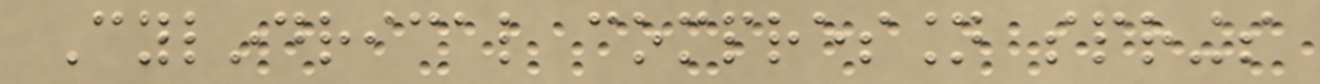Cylindrical compression springs
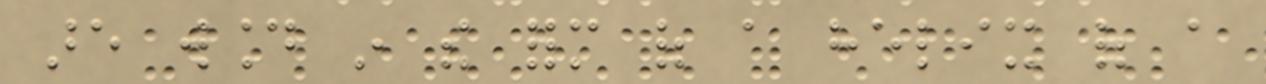are wound in the form of a helix of a
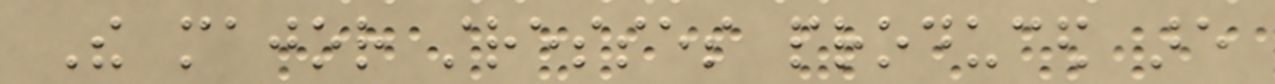The major stresses produced are
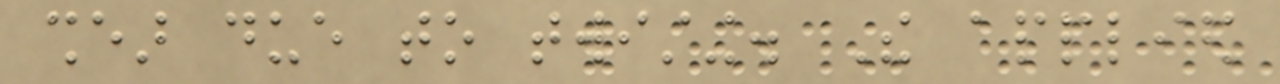shear due to twisting. The applied
